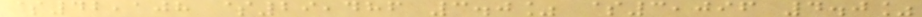$42,108 $29,486 3.0% $3,096 4.0%
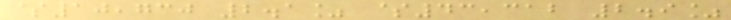$10,730 2.1% $43,312 2.9%
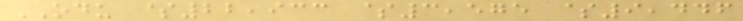ODU $22,933 $3,575 $9,446
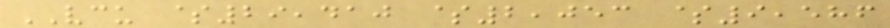VCU $29,410 $2,053 $9,586
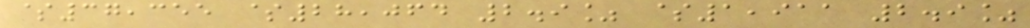$37,355 $28,064 2.9% $1,911 2.9%
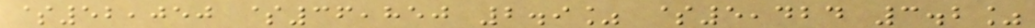$52,050 $36,850 2.9% $5,424 3.2%
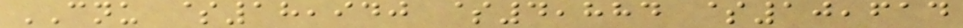CNU $18,940 $4,884 $10,614
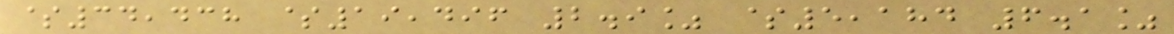$34,438 $19,496 2.9% $5,184 6.1%
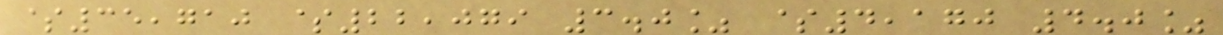$35,710 $22,079 3.0% $4,170 4.0%
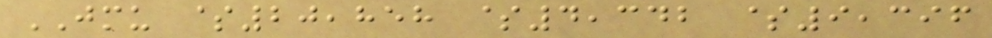JMU $20,858 $4,342 $9,396
